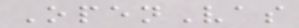OpenVas
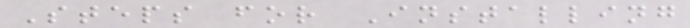Steps for Installing
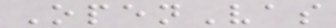OpenVas
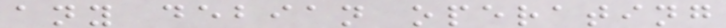any debian operating
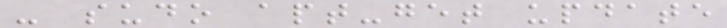- sudo apt-get update
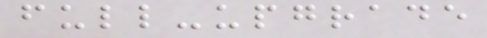full-upgrade
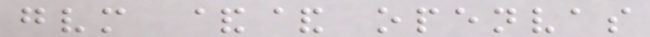gvm && openvas
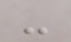-
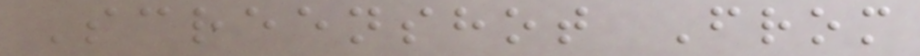Screenshot From
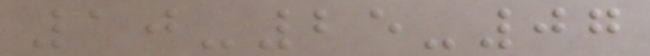10-25-07
